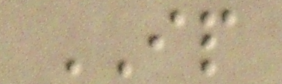IP
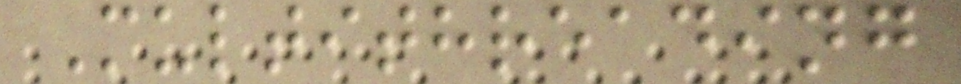Multithreading
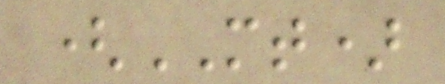(MT)
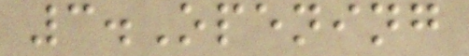3.Opening
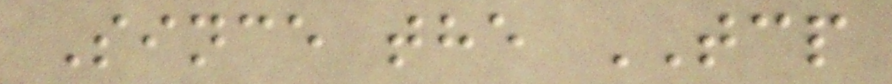Since the TCP
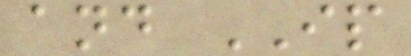and IP
